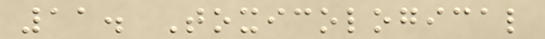11. Toxicological
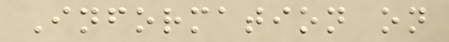Information on
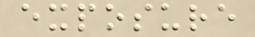exposure
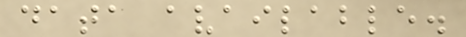data available.
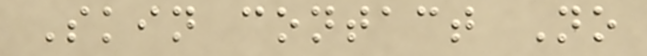Skin contact No
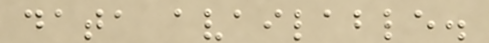data available.
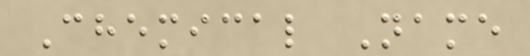Chemical Name
